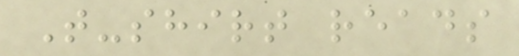T-shirt reads
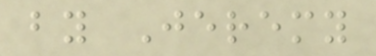by Jeremy
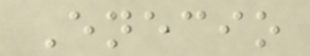Enecio
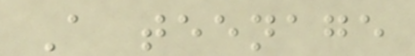A teenage
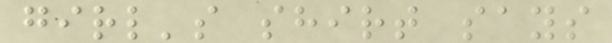girl's shirt says
